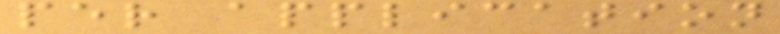per application
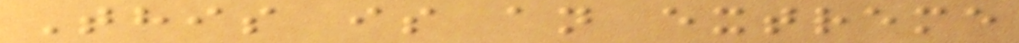This is an extreme
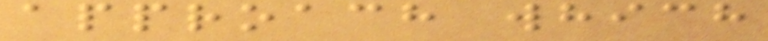approach which
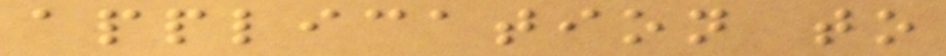application to
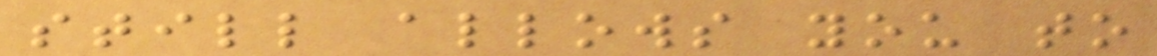still allows you to
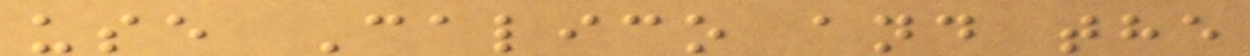use Calico and the
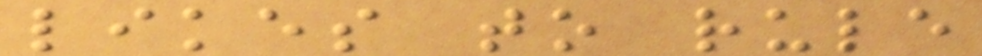likes to rule
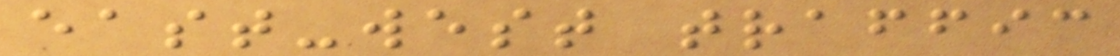east-west traffic
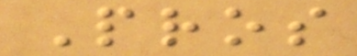Pros
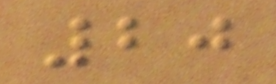20
